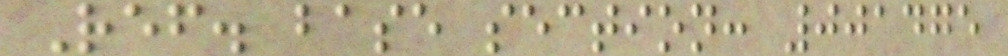Ref. base section: 001475
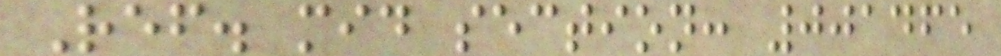Ref. mid section: 001465
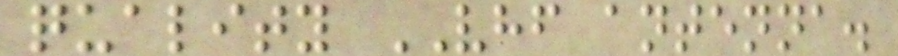quality VHF antenna.
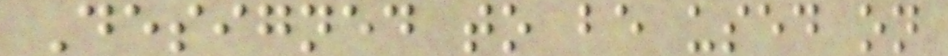Designed to be used on
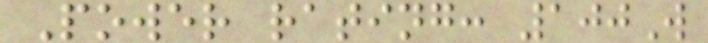Power rating: 100W
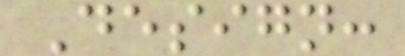Design:
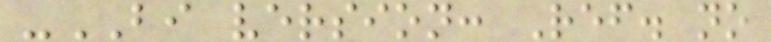-BI version: Ref. no
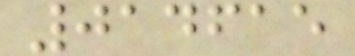014615
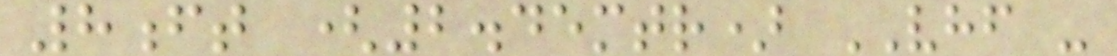8ft (2.45mtr) VHF -
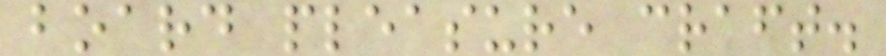board pleasure craft.
